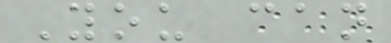You can
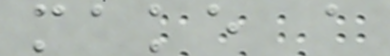make a
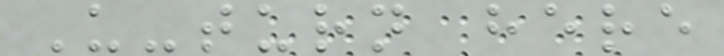U-turn here
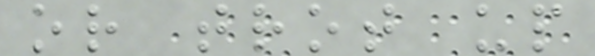or trot up
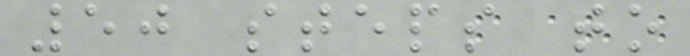50 steps to
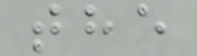the
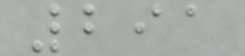291
